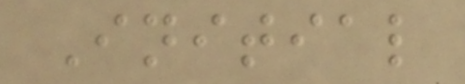Initial
